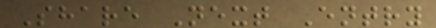Share Next Entry
